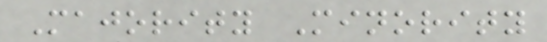Majority Minority
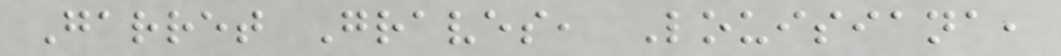Garret Graves, Louisiana,
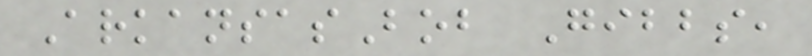ArkansasBob Gibbs,
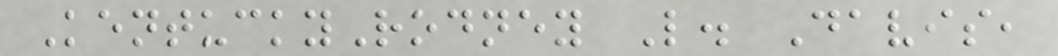KentuckyRodney L. Davis,
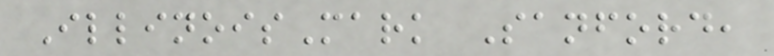IllinoisMark Sanford,
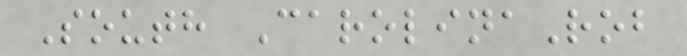South CarolinaRob
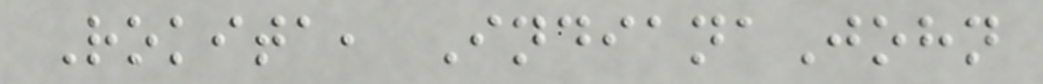Rokita, IndianaJohn
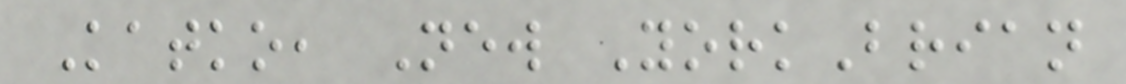Katko, New YorkBrian
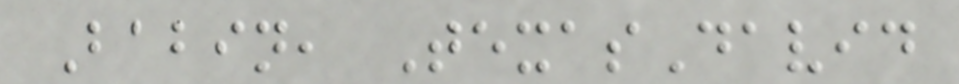Babin, TexasDavid
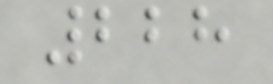228
